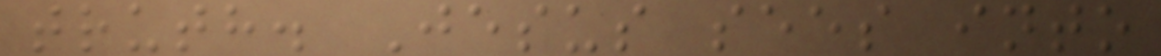truth. Jesus sees into
